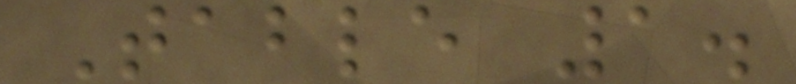Table 1.
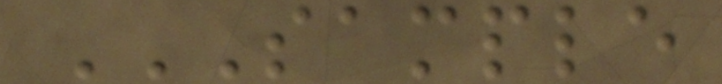SAMPLE
